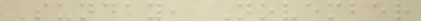Sunday, November
